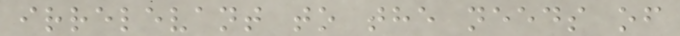irrelevant to the needs of
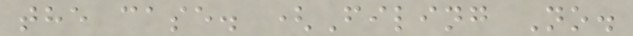the case. (Filing No.
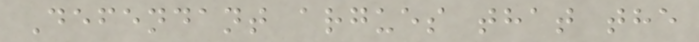Defendant argues that the
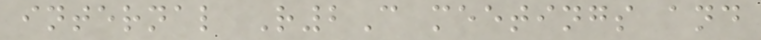internal R2C meetings and
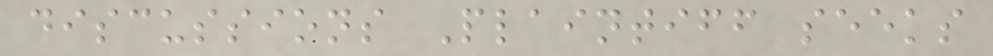discussions Plaintiff seeks
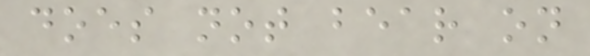does not bear on
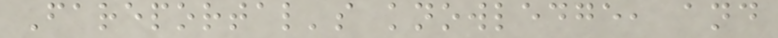Fareportal's knowledge, and
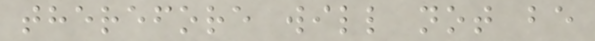therefore will not be
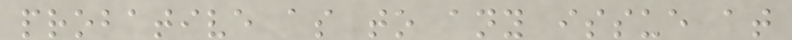probative as to any issue at
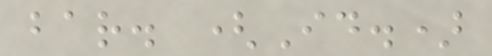bar. (Id.)
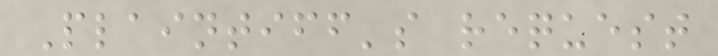Plaintiff's request
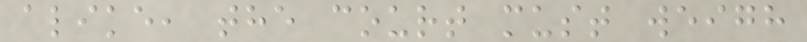alike, the court must weigh
